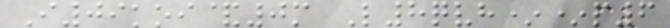I09koi&0m L8qvh**p6
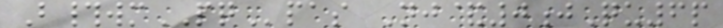B#wmPQpas Nj&0jQu6p
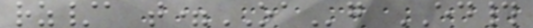rz/a t=OAg ED#
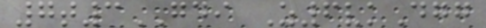7t3GDI Z6vkDgg
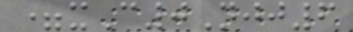=xC0Njj6
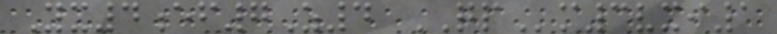Yx4ef7Z4 QPm3vxi1
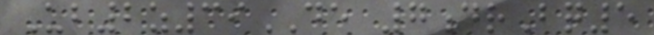Ub2z39DE 7drBq5
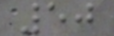50
